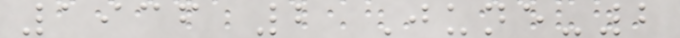1936 2 June-2
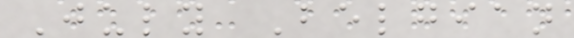July Belgian
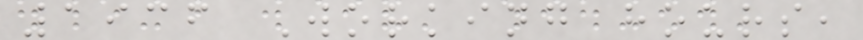1936 Working hours,
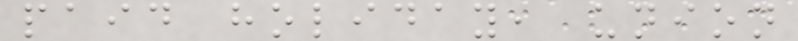paid holiday, union
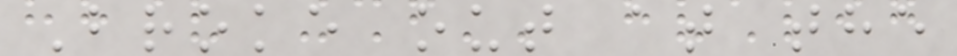Broke out at the
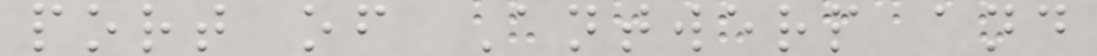port of Antwerp and
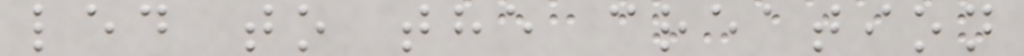led to the creation
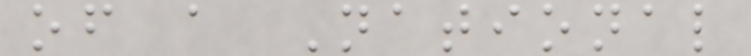of a National
